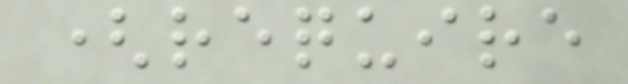(require
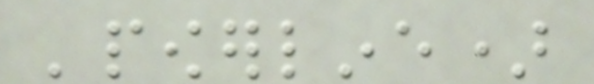'powerline)
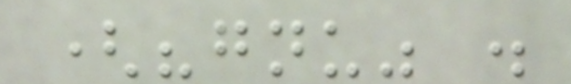("gnu" .
